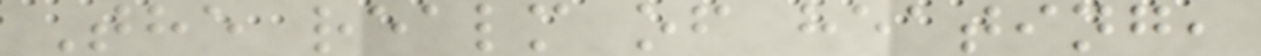The realm of heating,
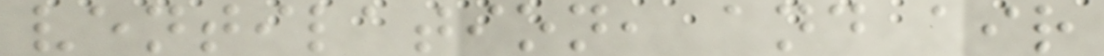ventilation, and air
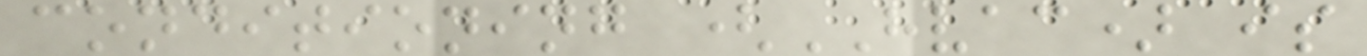conditioning (HVAC) is
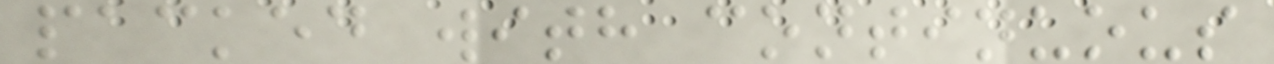packed with continuous
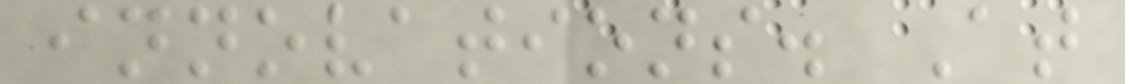innovations. At
